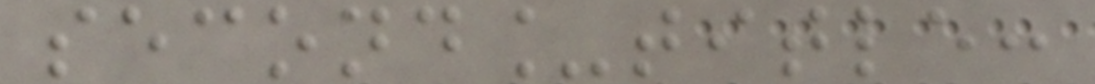second_title:
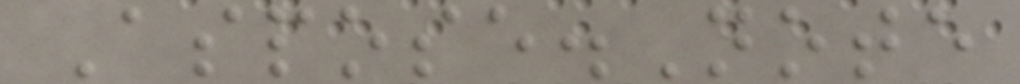Aspose.Note
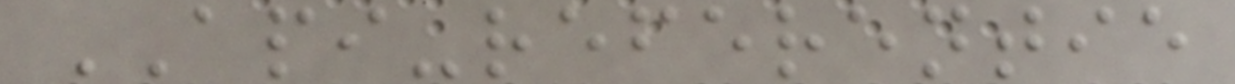API-referentie
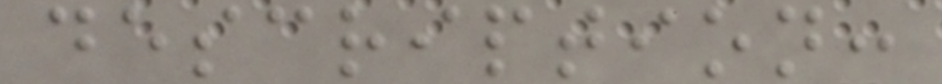description:
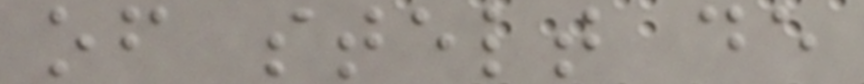of stelt de
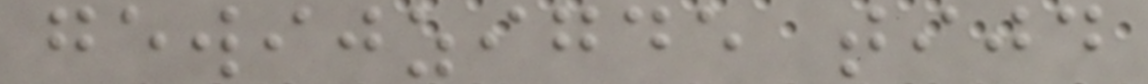gewijzigde tijd
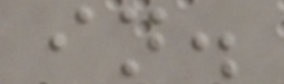in.
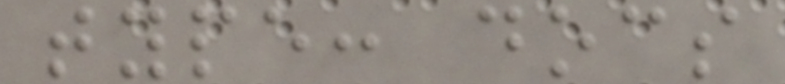type: docs
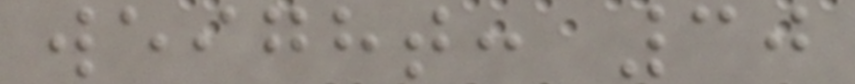weight: 30
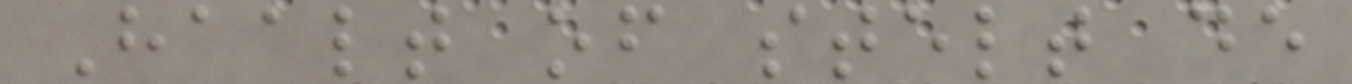Haalt of stelt de
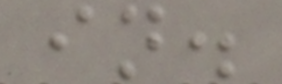in.
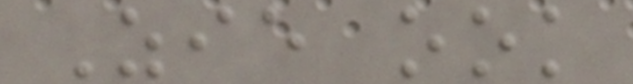Zie ook
